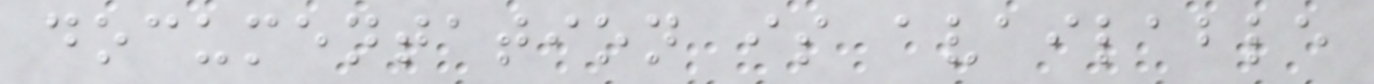documentation is available
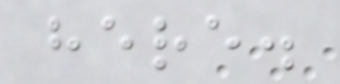here.
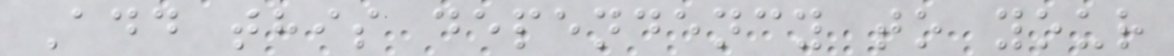Add this dependency to your
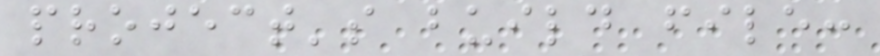project's build file:
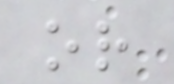or
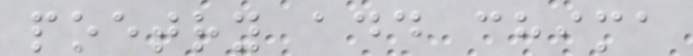poetry add chima
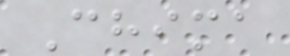Chima
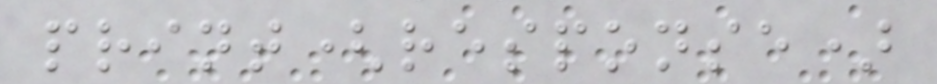print(response)
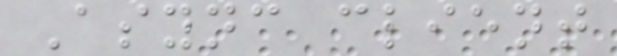Async client
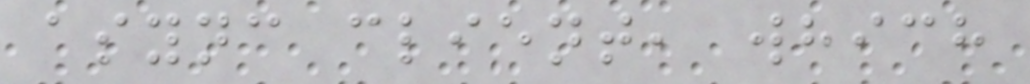async client, which
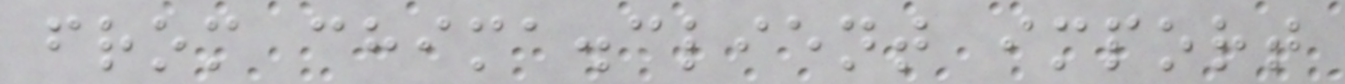from chima.client import
